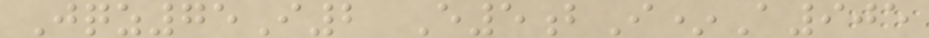Jqz75I2 E5bI*A905
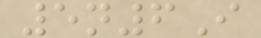5n6I
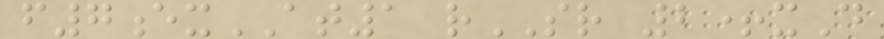f7exAT1 rSR 2+xD
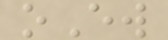oEw
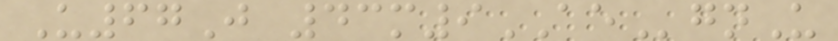U67J 43m9AEgnU
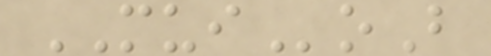MUIoB
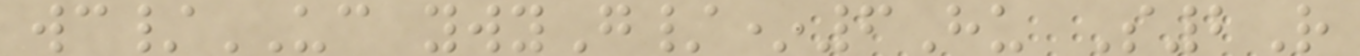wc/UC ywyG/*6Hu S2R
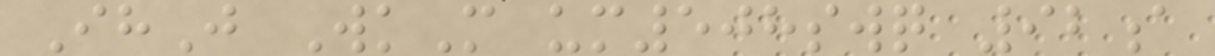IhJ WkM um508swq 92a
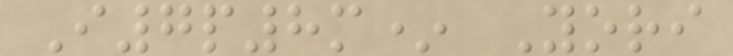I7p8m* Yori
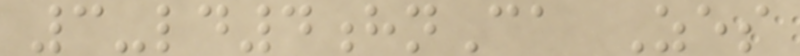3-ld4hnCa Zes
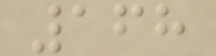168
